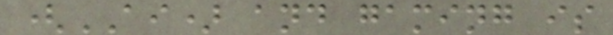(AI) and gaming is
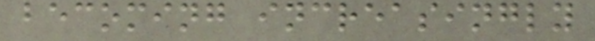becoming increasingly
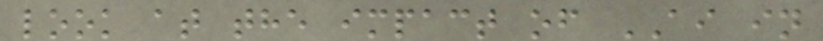look at the impact of AI in
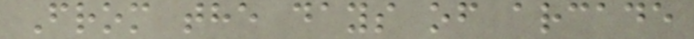From the days of arcade
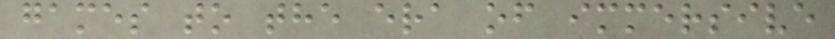games to the era of immersive
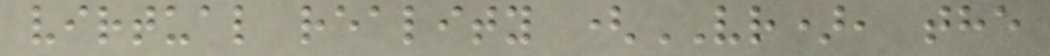virtual reality (VR), the
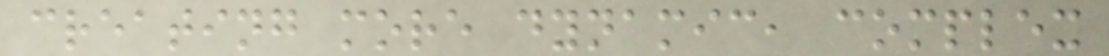creating more dynamic, complex
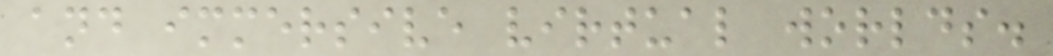and immersive virtual worlds.
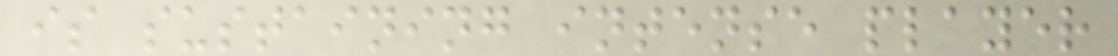is sustaining intense player
